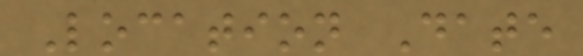Location Date
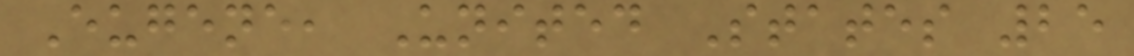Eugene, United States 25
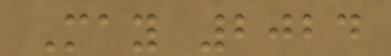May 2024
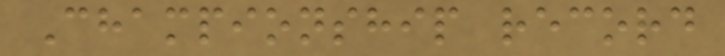Championship record
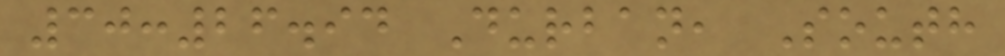30:26.94 Durban, South
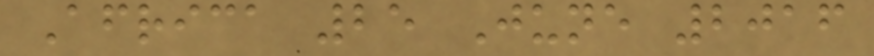Africa 25 June 2016
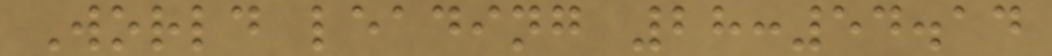World leading 28:54.14
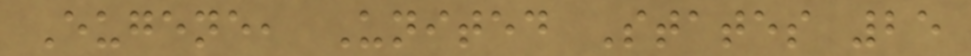Eugene, United States 25
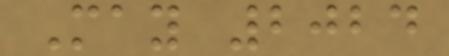May 2024
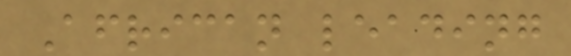African leading
